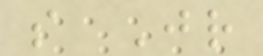s Jr
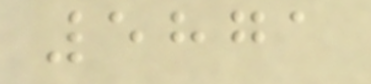5871
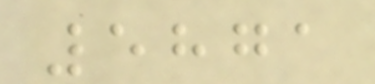5871
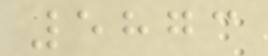5873
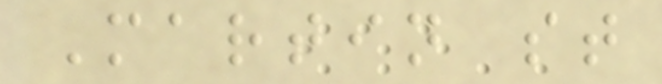Martin st
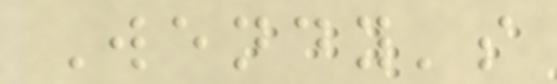Wendy's
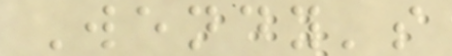Wendy's
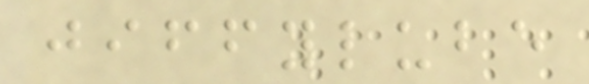jiffylube
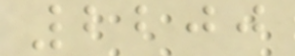2200
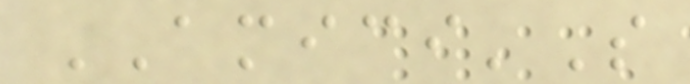AMICI'S
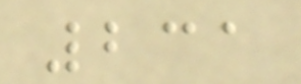231
